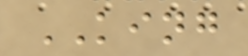KING
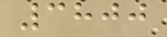3800
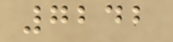7242
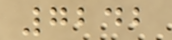7242
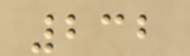232
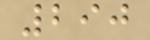290
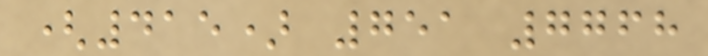(415) 751 7768
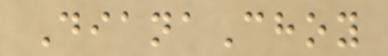DianaChoy
